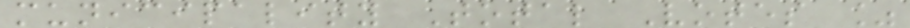municipality Total Votes %
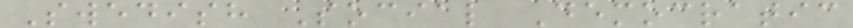Swedish Social Democratic
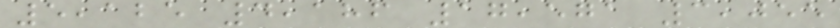5,125 4,186 17,571 3,055
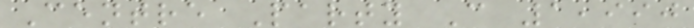Centre Party C 1,990
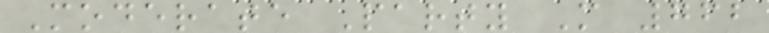Moderate Party M 762
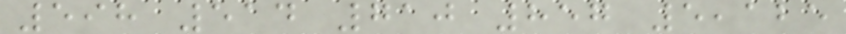598 514 710 857 5,125
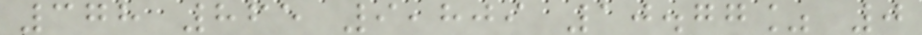378 865 9,809 10.77% 0
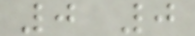0 0
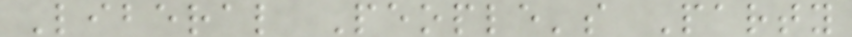Liberal People's Party
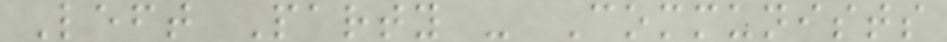Left Party - Communists
